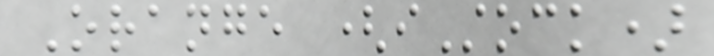Orange (iStock)
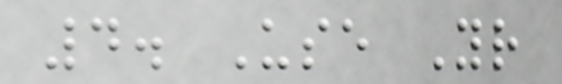4. Use Your
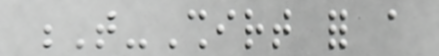T-Shirt for a
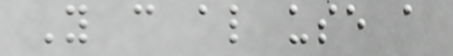You can also use a
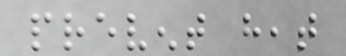prevent heat
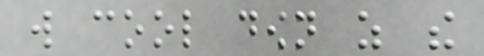will cool down as the
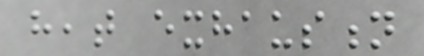heat exhaustion
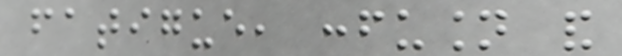fatigue, confusion and
